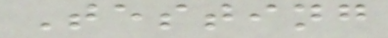Testing
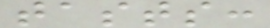tasts:
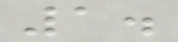1.
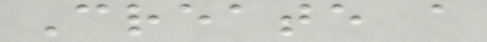Create a
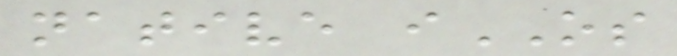native iOS
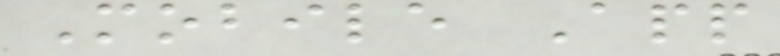Mobile App
